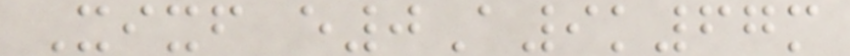Xixf e0A9k67m
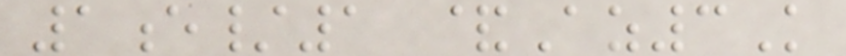1e/1 &Az3K
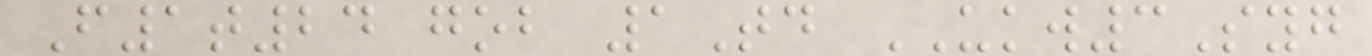F1t24 gob 1Td UKW3Syg
